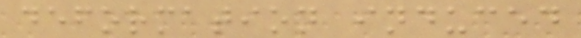deformation induced
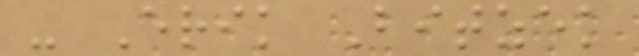- Erik Bitzek
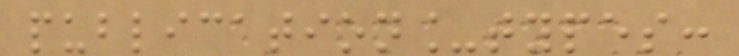publication_types:
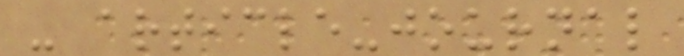- article-journal
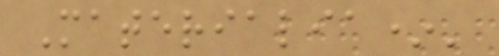Materialia*'
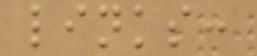links:
